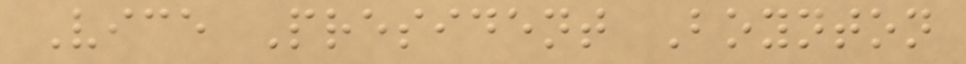Vice President Boynton
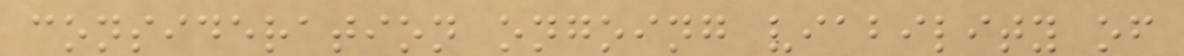consideration ongoing viability of
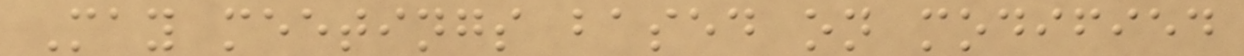May meetings based on modified
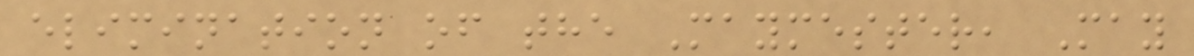elimination of the Maymester, May
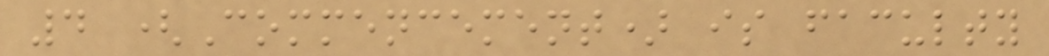4 (Commencement) is faculty
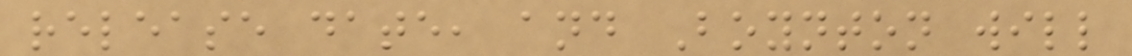release date, and Boynton will
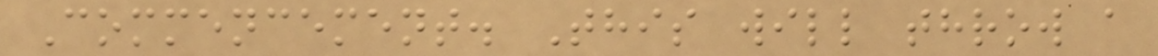Commencement. This will throw a
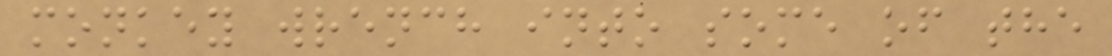monkey wrench into some of the
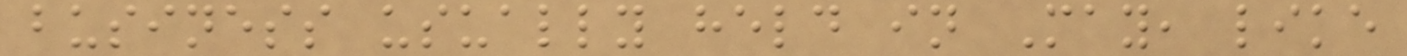business usually held in May, like
